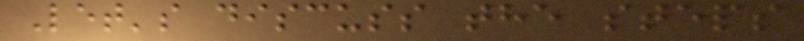Let's discuss the steps
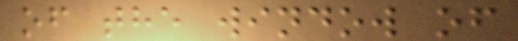of the window of
